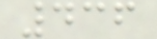436
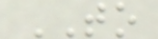TO
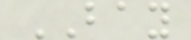BAY
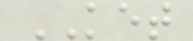KET
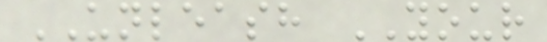UNLEASH YOUR
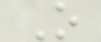O
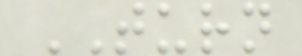TURN
